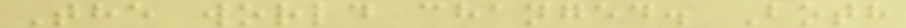The world changed. Both
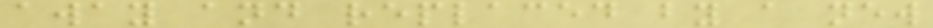away and replaced by a new
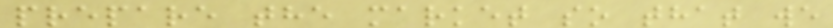prepare the market so that we
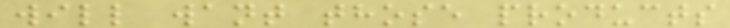will want those products
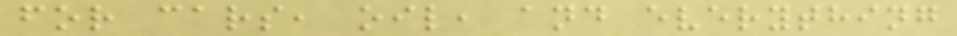for cars, oil, and everything
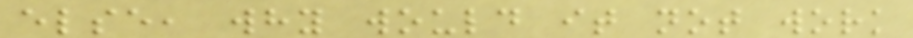else, why would it not work
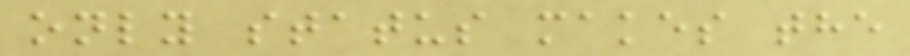only status makes the
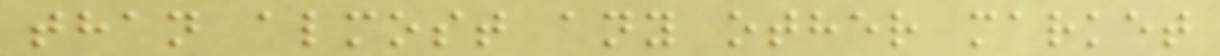than almost any other market
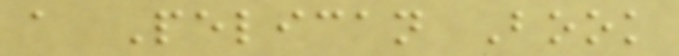a Pelican Book
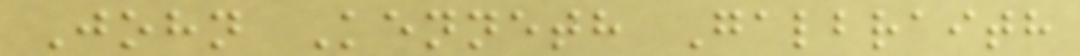John Kenneth Galbraith
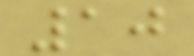10
